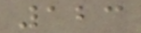123
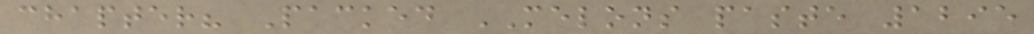chapter? Packed MELONS paste 1295
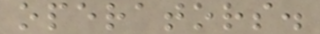operators.
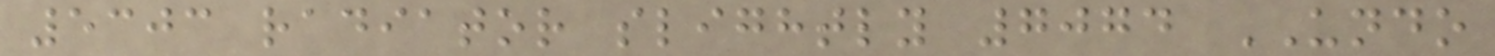5303 radiator slightly 7074 UNDO
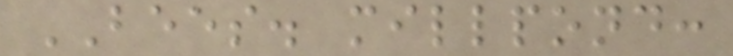BEES. millpond:
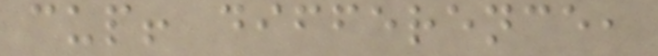cup! difference,
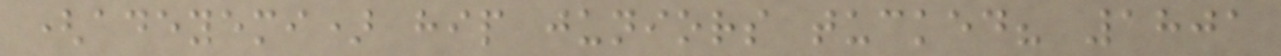(adeyemi) hip juniors tucked? 1801
